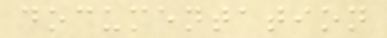documentation
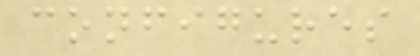configures
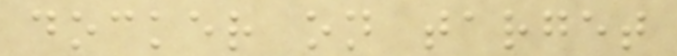docker on target
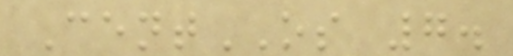CentOS 7.
